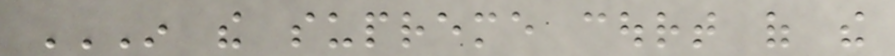IN THE SUPREME COURT OF THE
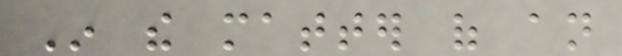In the matter of an
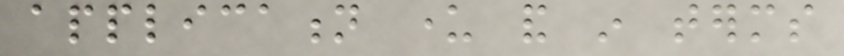application under and in terms
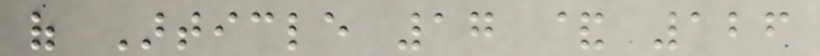of Article 17 & 126
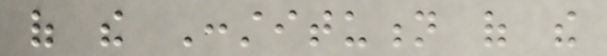of the Constitution of the
